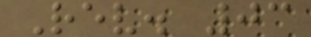Rev. 03
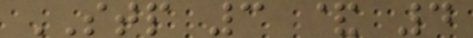STP 3 & 4
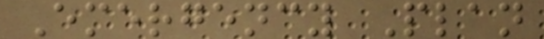Emergency Plan
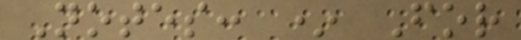Notes: * For
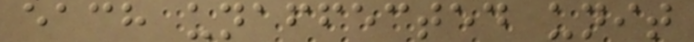each unaffected unit
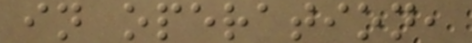in operation,
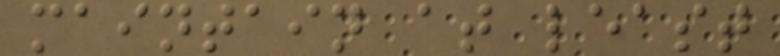maintain at least
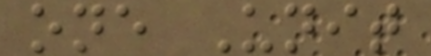one Unit
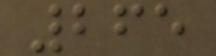265
